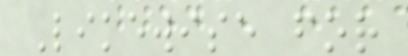Likewise for
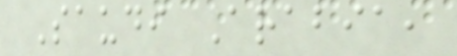Saudi Arabia,
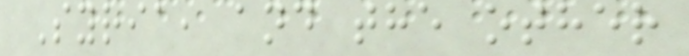Syria, and the other
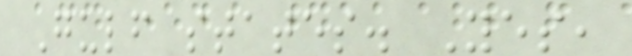Gulf states. Yes,
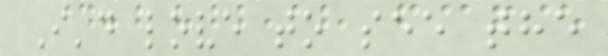I'd love to see the
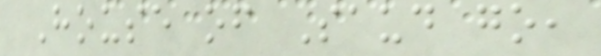House of Saud go,
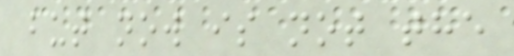but now is not the
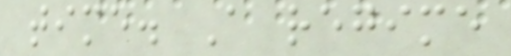time. A regime
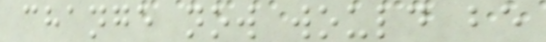change now would be
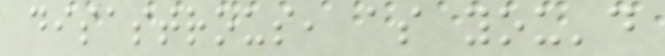disastrous, as you'd
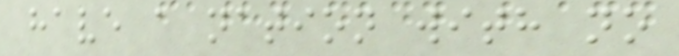have a nation with no
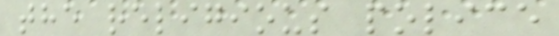the religious police
